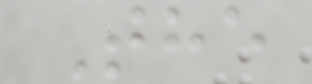The
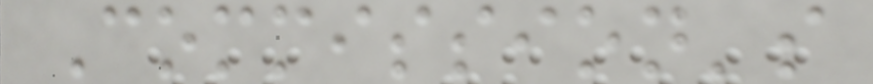Commission's
